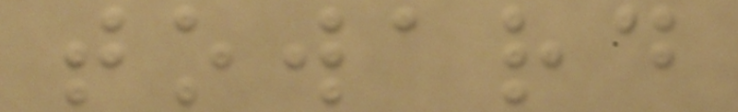toward
